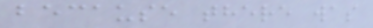because there was
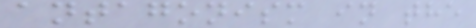antagonism in the
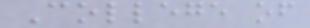College of
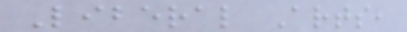Liberal Arts,
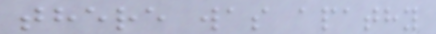there was apathy
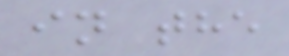in the
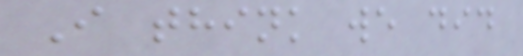I think we did
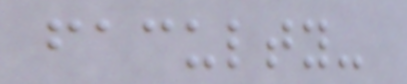faculty-
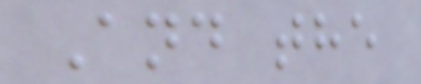And the
